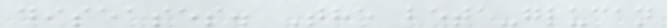diseases. The beta-glucan
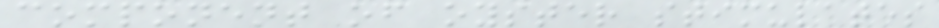component of oyster stimulates
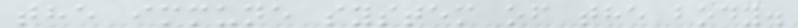the immune system of the body.
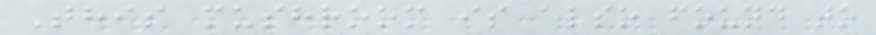This mushroom is also found to
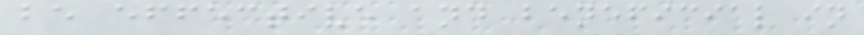be effective and beneficial in
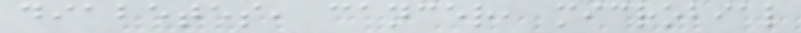diabetes, cancer, microbial
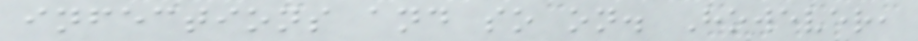infections and so on. However,
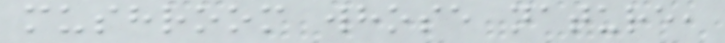mushroom whose nature,
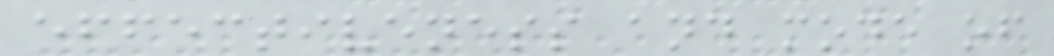effectiveness and mode of
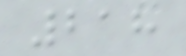218
